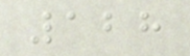128
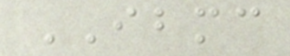IBMC
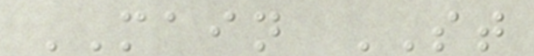MAIN ST
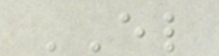EL
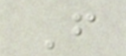F
